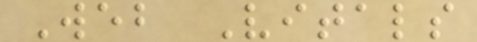Web Vitals
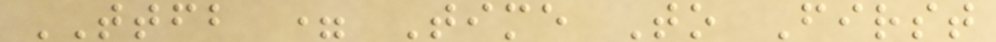TTFB = Time To First
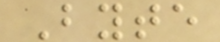Byte
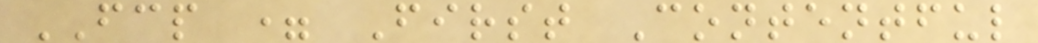FCP = First Contentful
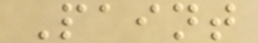Paint
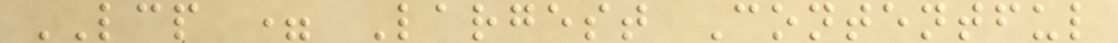LCP = Largest Contentful
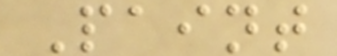Paint
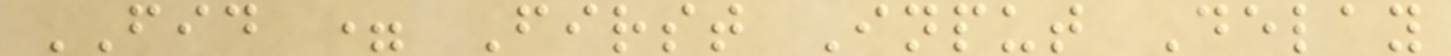FID = First Input Delay
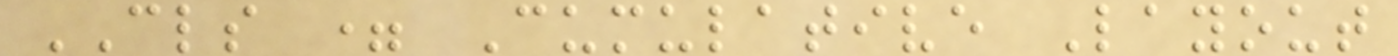CLS = Cumulative Layout
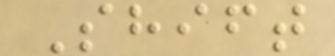Shift
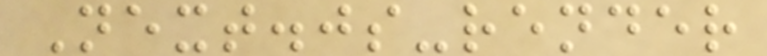Next.js-render
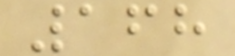168
